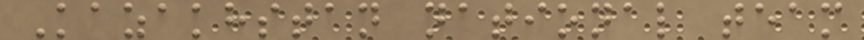Kazakhstan national team
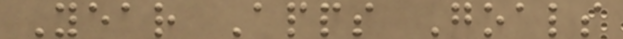Year Apps Goals
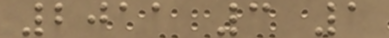2011 3 1
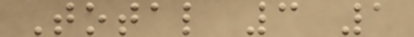Total 3 1
